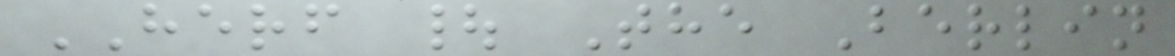HERF | The Berlin
